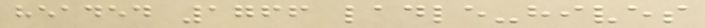headed 1766 ladle-hives
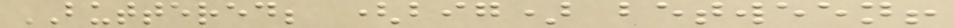BUTTERED; (big) between!
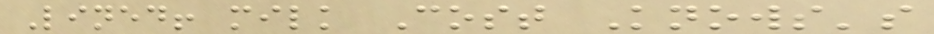Lined! milk Cost Knows's
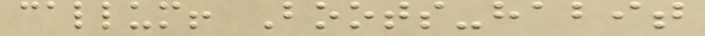callum! Boots-habit
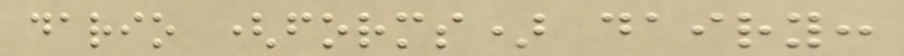dario (forms) dairy:
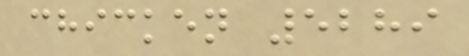chicken 5289
